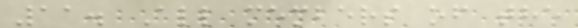11. All members of the
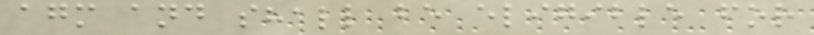agm and shall be eligible for
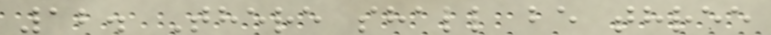12. There shall be three
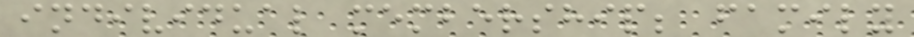individual membership; family
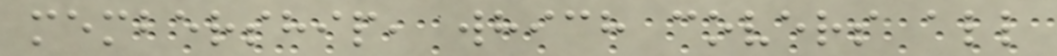membership, which covers all
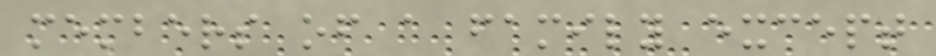members of a family except
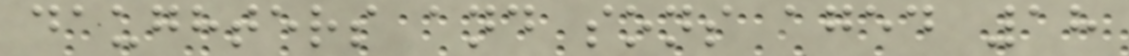daughters and sons aged 18
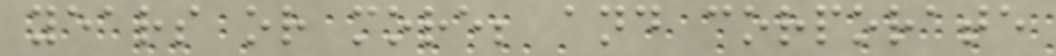years or more; and corporate
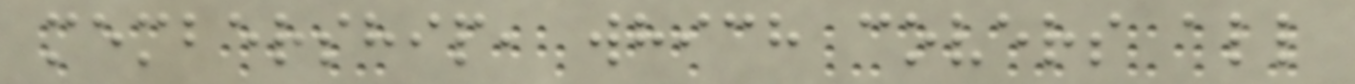membership, which covers all
